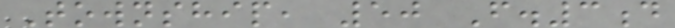Township, 50 F.3d
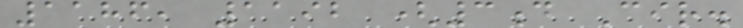1186, 1192 (3d Cir.
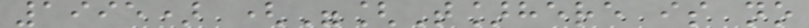1995) ("[T]here is no
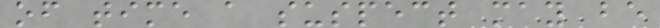of time a suspect may be
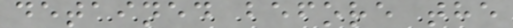detained before the
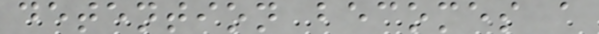detention becomes a
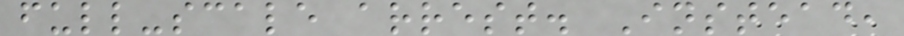full-scale arrest. Instead,
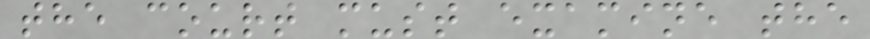the court must examine the
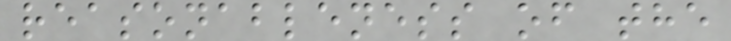reasonableness of the
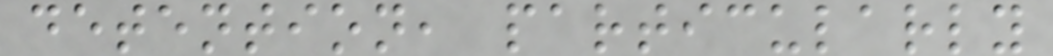detention, particularly
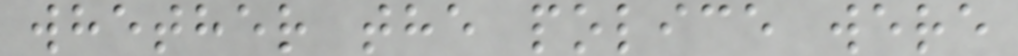whether the police were
